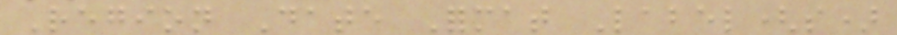Region Date Format Label(s)
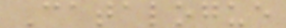Catalogue
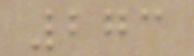273
